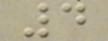4
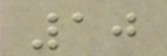10
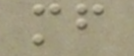mf
